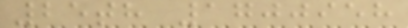25th 1700958
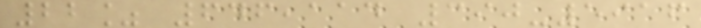22% 646,114 390-5916
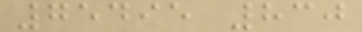75495 830
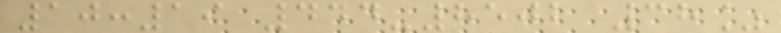10:19 444-8502 38%
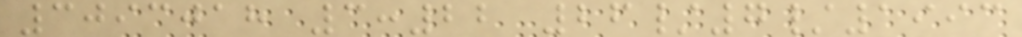3093018 3:22 26/7/1993
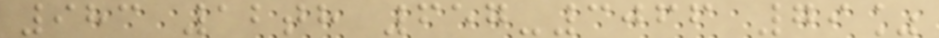983 12th 657-3066 79%
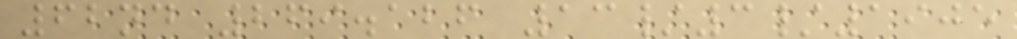62nd 269.126 13/3/1905
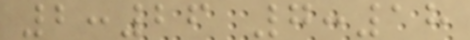2:26 7:18
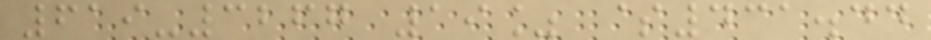619-3267 19% $431.44
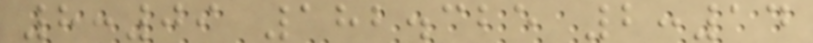8:09 182.325 2:14
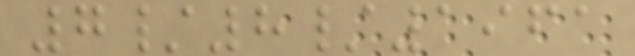7/8/1961
